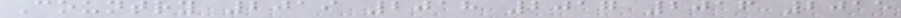Country 2019 2018 2017 2016 2015
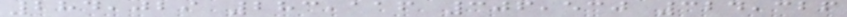284,029 283,116 306,530 324,326
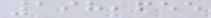198,655
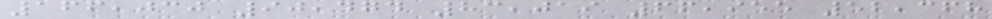166,030 90,474 83,019 66,955 52,368
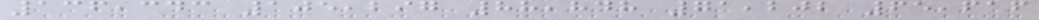136,343 105,297 88,848 71,202 65,616
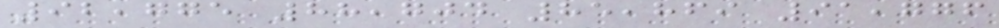92,775 88,704 85,869 91,776
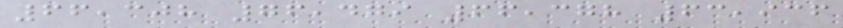66,308 76,479 66,378 63,936
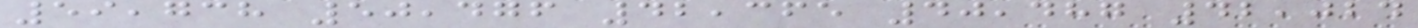59,738 50,476 42,365 40,487 42,024
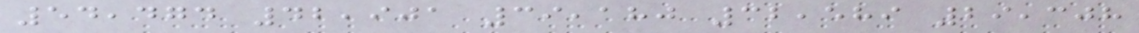54,474 42,901 39,180 32,589 29,308
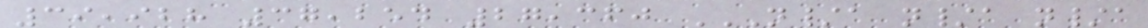39,928 37,254 27,360 N/A N/A N/A
